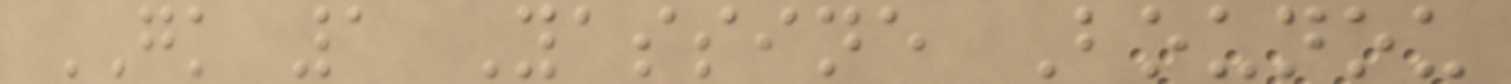GK 1 Yassine Bounou
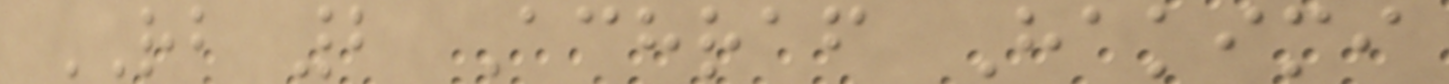RB 2 Achraf Hakimi
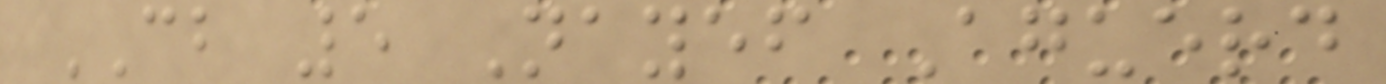CB 5 Nayef Aguerd
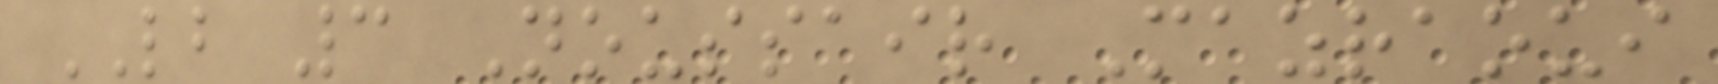LB 3 Noussair Mazraoui
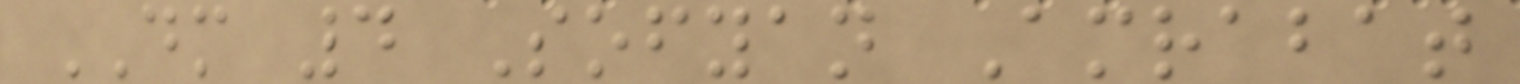DM 4 Sofyan Amrabat
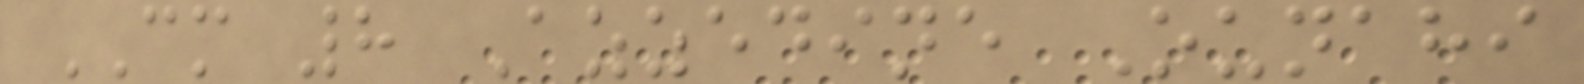CM 8 Azzedine Ounahi
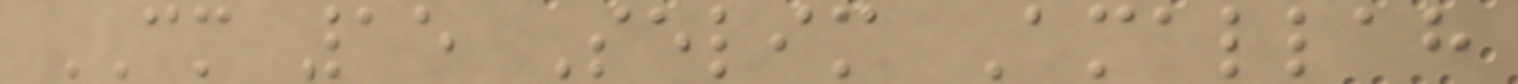CM 15 Selim Amallah
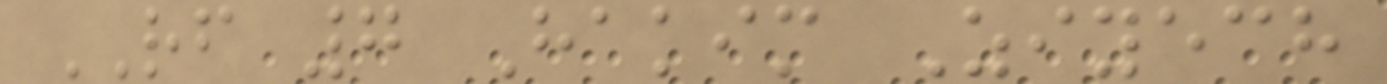RF 7 Hakim Ziyech
